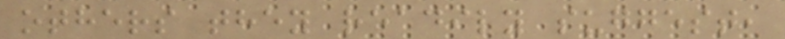others they readily suggest,
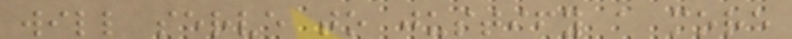will serve to justify a more
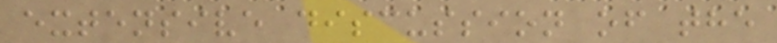extensive discussion of the
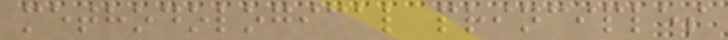methodological principles
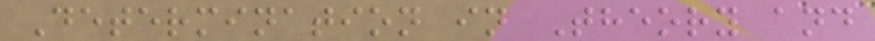Determination in Theory and
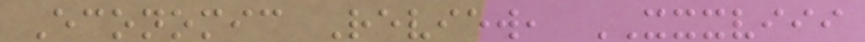Economic Review, XXXVIII
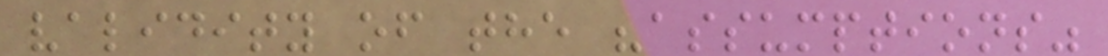validity of the "assumptions"
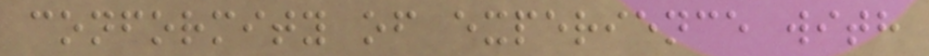conformity of experience with
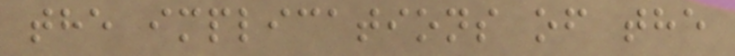the implications of the
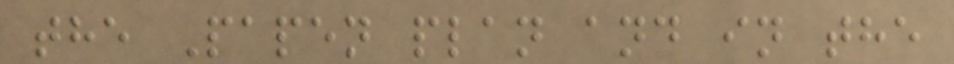the Papen plan and in the
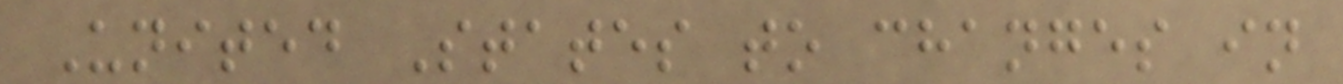United States to changes in
